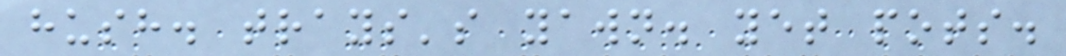hush. trays's yawn. yet pots.
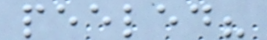peeled?
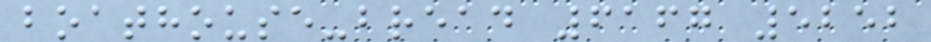boathouse-bread 6167 5252
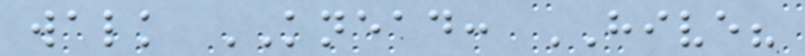walk KNEAD: HIVE?
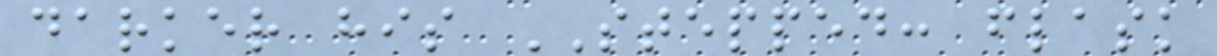darker his STEPPED: flask
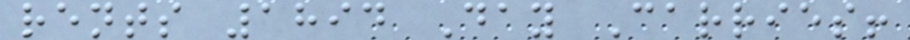rents 1894 Day Carries!
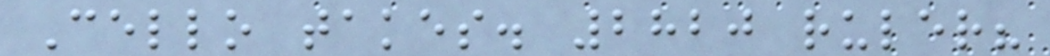Cello takes. 2820 ruler?
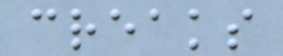creaks
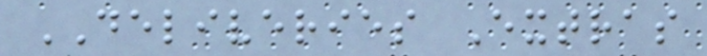DELIVERIES Extras
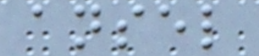ansel
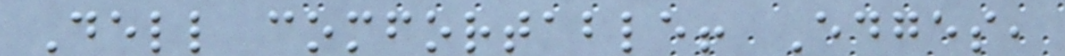Dell comfortable! Edges,
